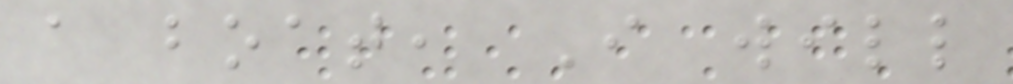a boat, I will
